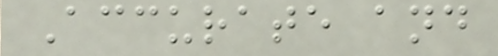Accurate and
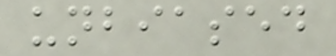unbiased
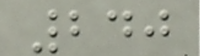240
